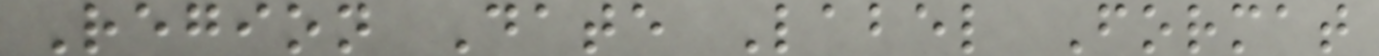Region Date Label Format
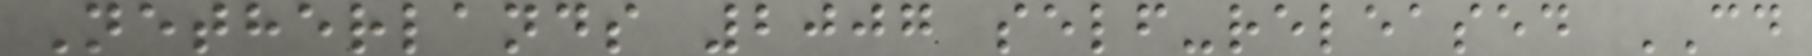Netherlands 2007 self-released CD
